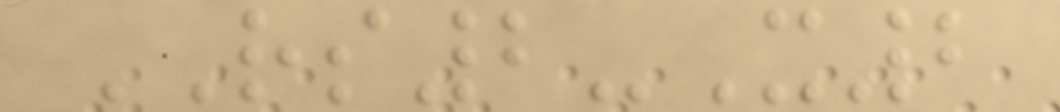RS2-X2
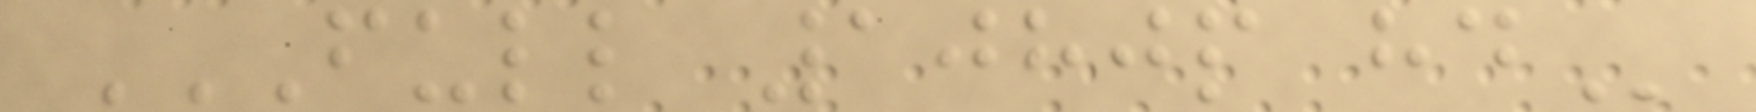FULL 1080P HD
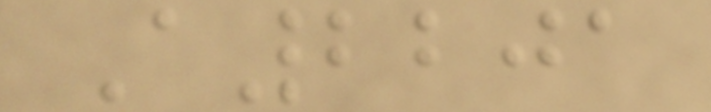A2201
